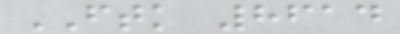FTK 8614
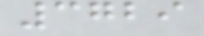3729
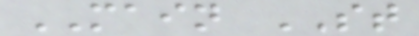MAIN ST
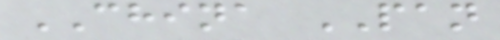CHINA PAN
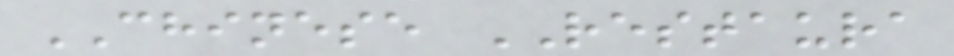CHINESE RESTAURA
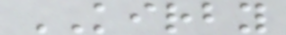KIRBY
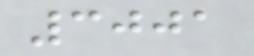3001
